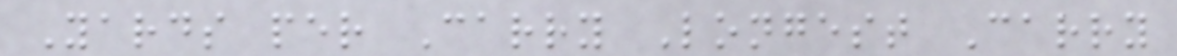Yards per Carry Longest Carry
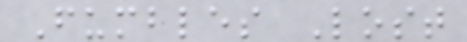Fumbles Lost
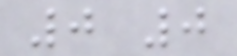0 0
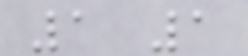1 1
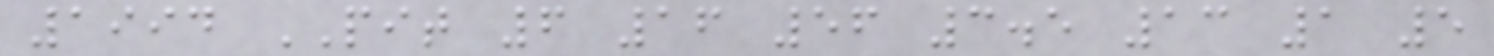1994 PIT 6 16 56 3.5 13 1 5
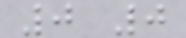0 0
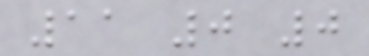11 0 0
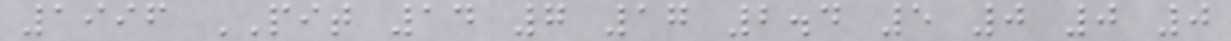1996 PIT 14 7 17 2.4 5 0 0 0
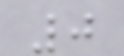0
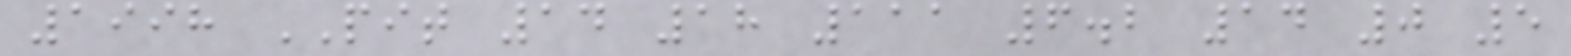1998 PIT 14 18 111 6.2 14 0 5
